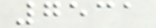7531
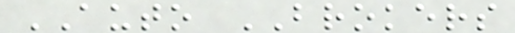AUTO BROKERS
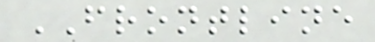FRONTLINE
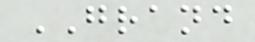GRAND
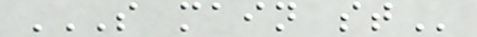S MAIN ST
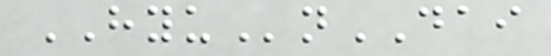HYUnDAI
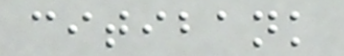citibank
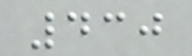430
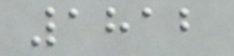1812
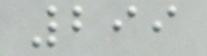299
